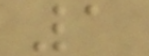1
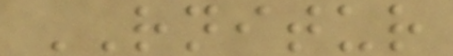RNITUR
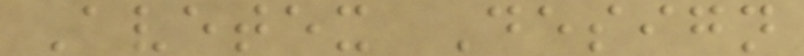Avetex Design
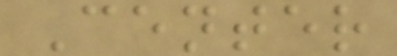Center
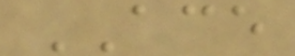ACE
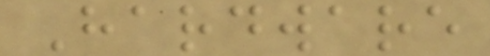Hardware
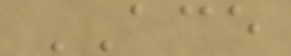ACE
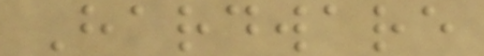Hardware
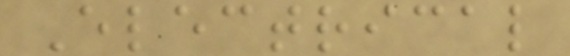Electrical
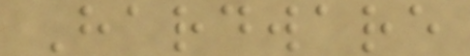Hardware
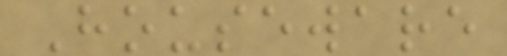Houseware
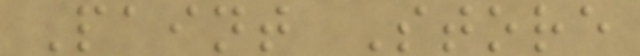Paint Store
